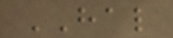HAL
